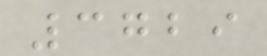3729
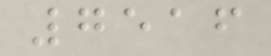7516
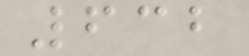632
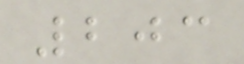203
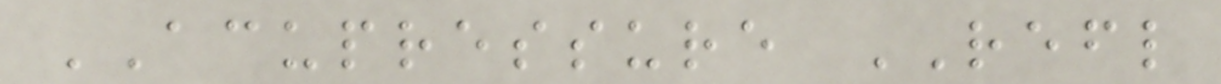ACUPRESSURE REFL
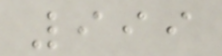999
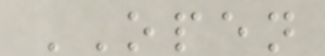OPEN
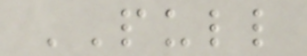PULL
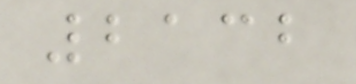2132
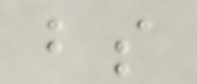bs
